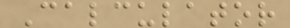Calculator
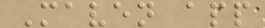Maven app
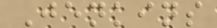Jenkins
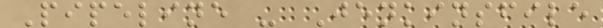Pipeline - Jenkinsfile
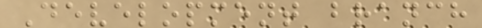Development branch
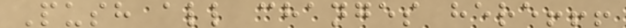Push all changes here!!!
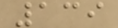139
